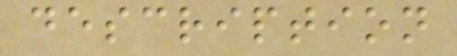description
